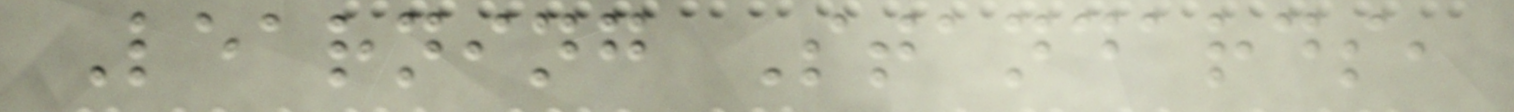Learning Standards,
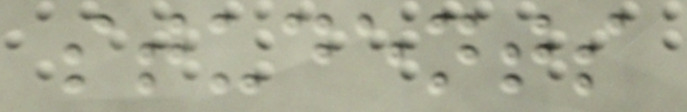students
